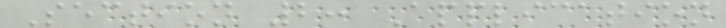Section 2: Application
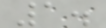1.
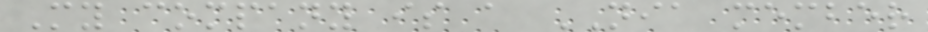My company is a NIA member
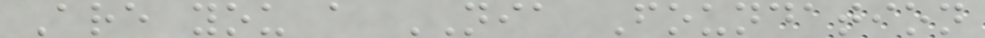Are you a NIA Foundation
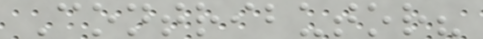Contributor?
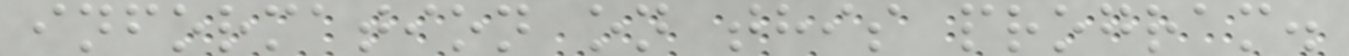information on this program.
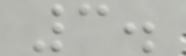3.
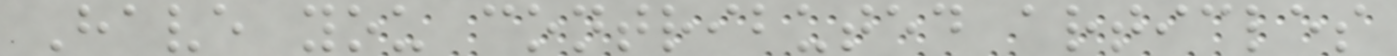Have you contributed articles
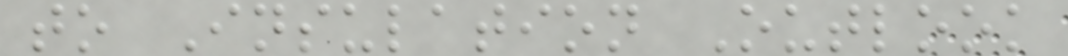to Insulation Outlook
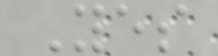Yes
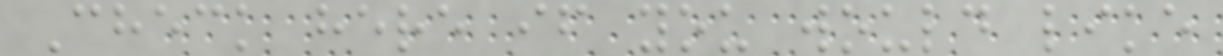Check here if you would like
